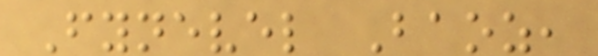Fynevel Baoz,
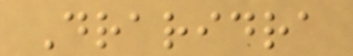Draridra
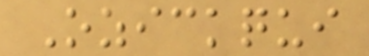Ozickqui
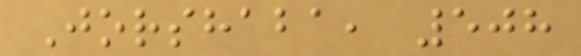Jorshaba, 508
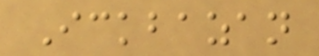Ickbazan
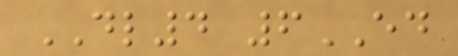DL4 6ED
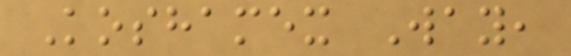Koshamex Way,
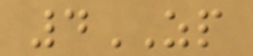4ZP
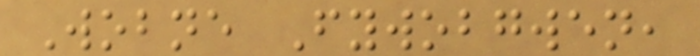Wobne Fywobgwen,
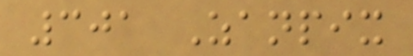301 Zanpix
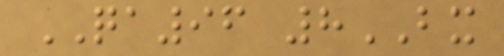QA96 8BX
